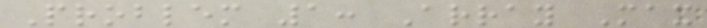Problem 1: Array Max
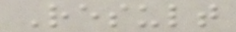Result
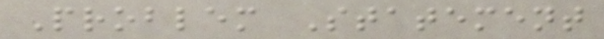Problem Statement
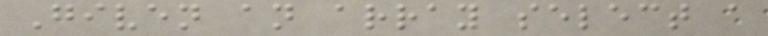Given an array select a
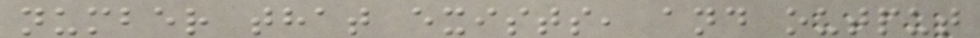number that exists, and output
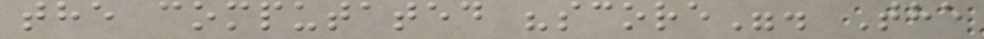the computated "score". The
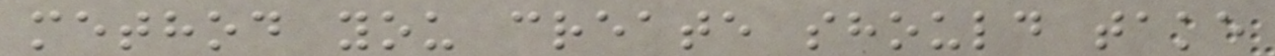method you create should take
